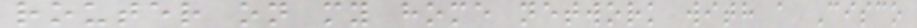router on my home network with a Cisco
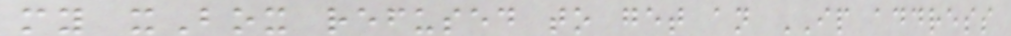my xBox refused to get an IP address
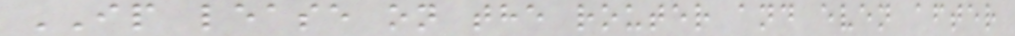IP lease on the router and even after
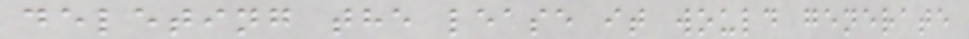deleting the lease it would generate
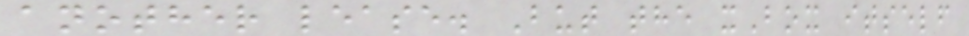another lease. But the xBox itself
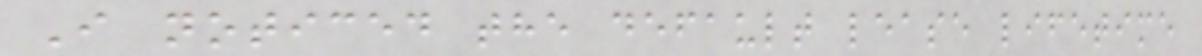I noticed the default lease lifetime
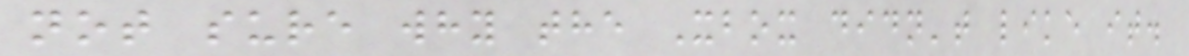not sure why the Xbox didn't like it.
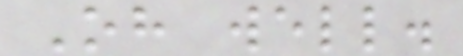Oh well.
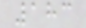183
